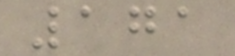171
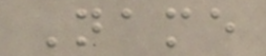Name
